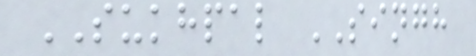SUKHPAL SINGH
